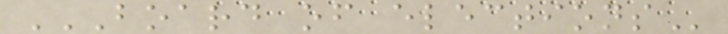BOARD OF ELECTIONS
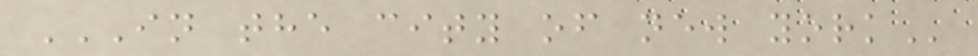IN THE CITY OF NEW YORK
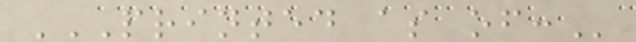PRINTED AS OF:
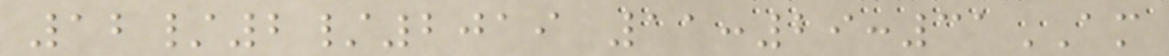12/2/2019 11:29:31AM
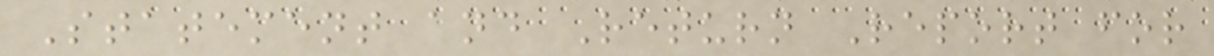Statement and Return Report for
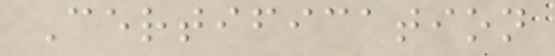Certification
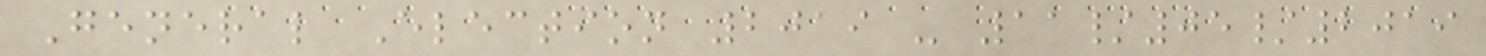General Election 2019 - 11/05/2019
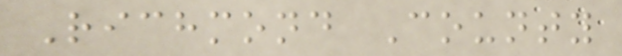Richmond County
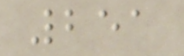251
